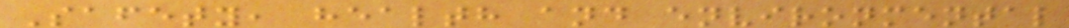Safety, health and environmental
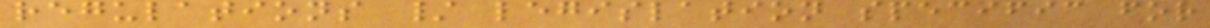regulations / legislation specific for
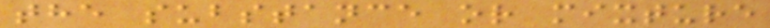the substance or mixture
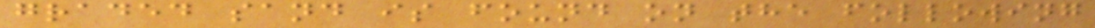graded sand is found on the following
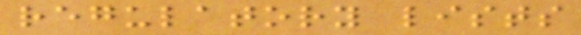regulatory lists
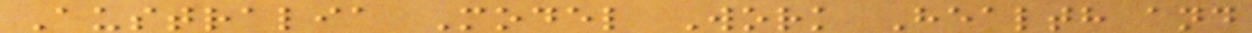Australia Model Work Health and
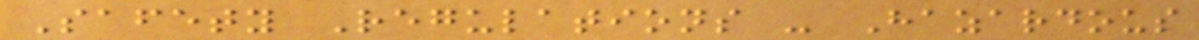Safety Regulations - Hazardous
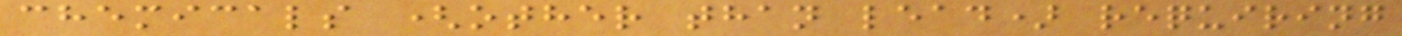chemicals (other than lead) requiring
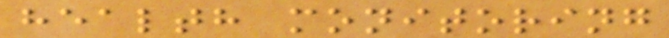health monitoring
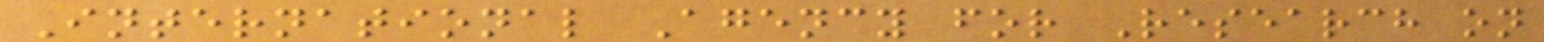International Agency for Research on
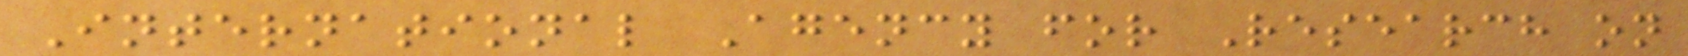International Agency for Research on
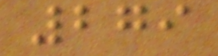279
